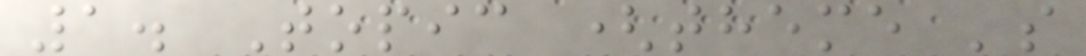1. Topic (theme 's
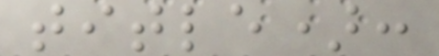title):
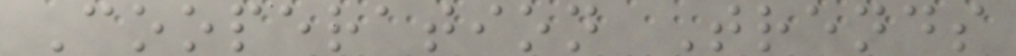Cooperation Trends
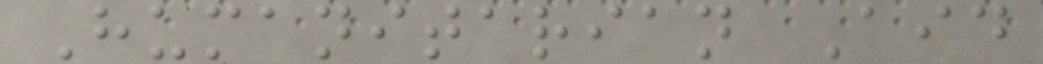Humanitarian Aid
